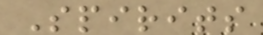Spirits
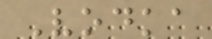Vodka
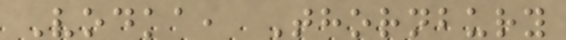Vodka, Thornbury
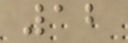12
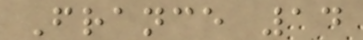France 14
